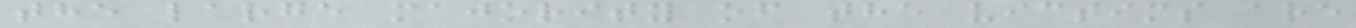the large majority of the victims are
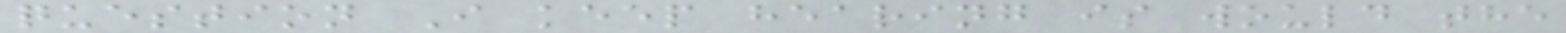question I keep hearing is would the
